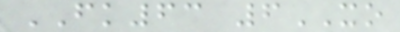FK63 6XO
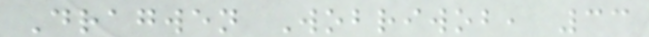Dragwen Wobriwob, 33
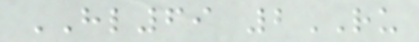HL69 2RU
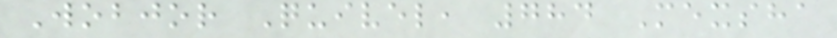Wobjor Quivel, 784 Mexsha
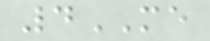4ME
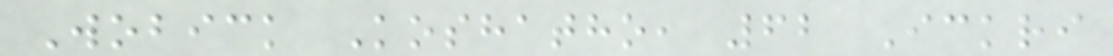Wobick Koshatho, 62 Ickri
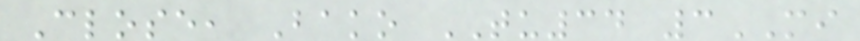Close, Bako TU34 3MI
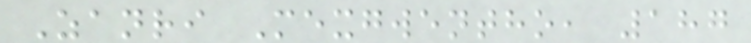Zanri Mexgwentho, 187
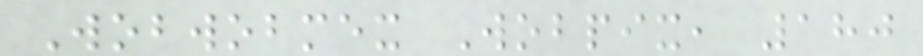Wobwobmex Wobpix, 180
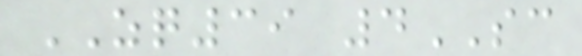ZQ39 4SC
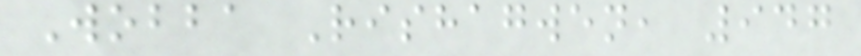Wobba Rishagwen, 947
